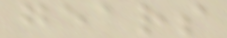gears
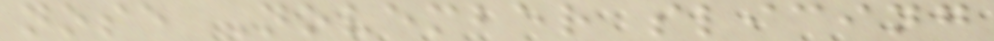nose November slicing
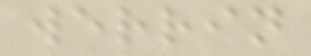werrin
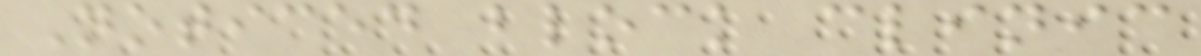Noticed block clinic
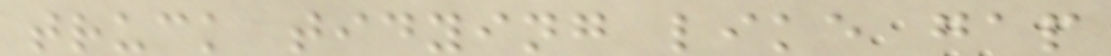truck tidying like gap
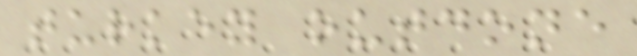turkey outdone
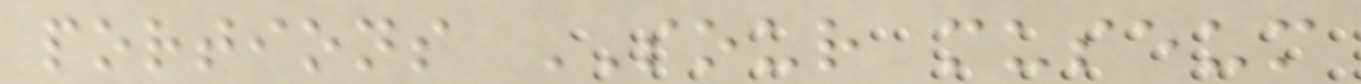portions SOUR museum
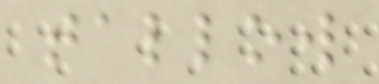tallow
